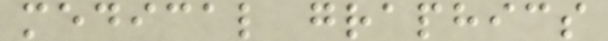medical graphics
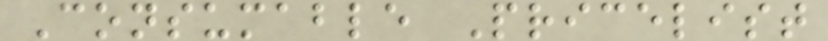Consumable Pricelist
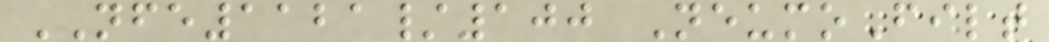NFE1121/100 NeumoFilt
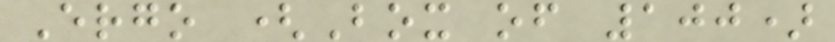Ergo (Box of 100)
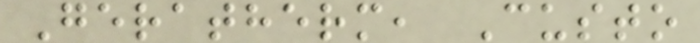Geratherm, Custo
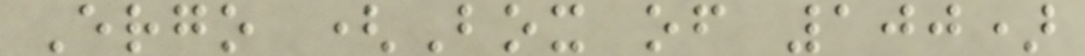Ergo (Box of 100)
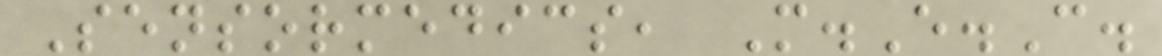Sensormedics, M.E.C.
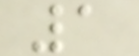1
